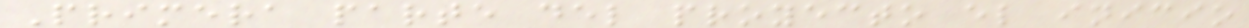Primera parte del proyecto el inicio
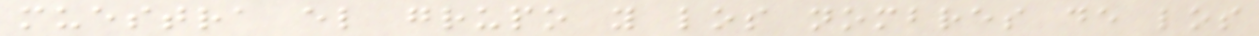muestra el grupo y los nombres de los
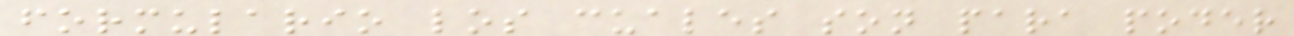formulario los cuales son para poder
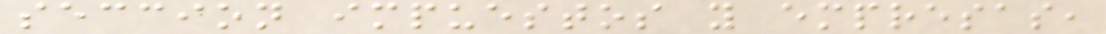seccion impuestos y empresas,
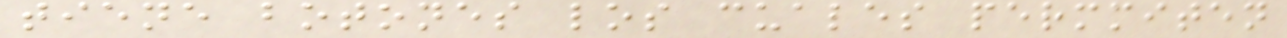tiene botones los cuales permmiten
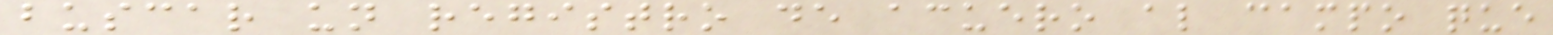buscar un registro de acuero al campo que
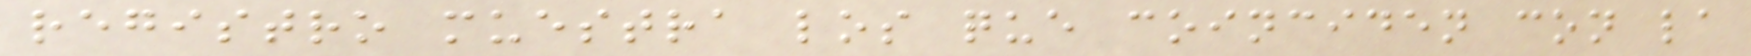registro muestra los que coinciden con la
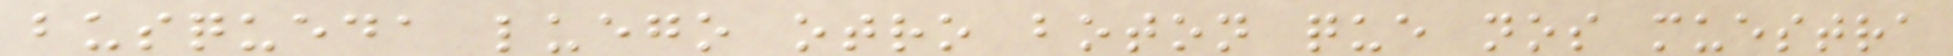busqueda luego otro boton que nos muestra
